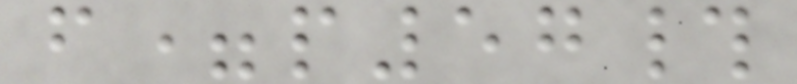f=p57#
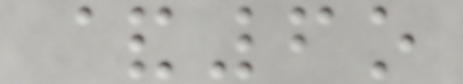&6o
